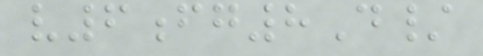v6fg8D/
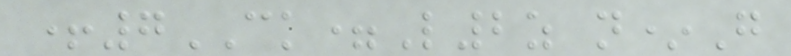+7CK=L2z n*G
